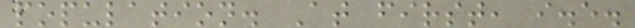population. At first, i.e.
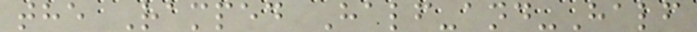the Ramped Half-and-Half
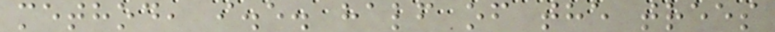method, i.e. half of the trees
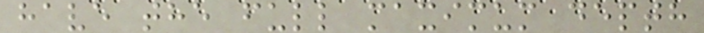have the full maximum depth
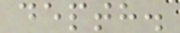depth.
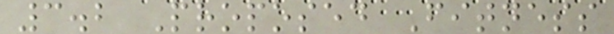3.2 Proposed Fitness
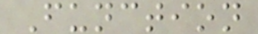Function
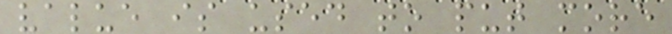value is used to put more
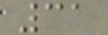31
